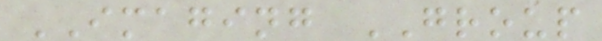IMAGING GROUP
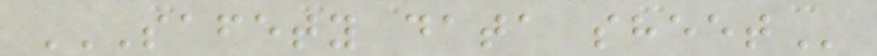SAFETY DATA SHEET
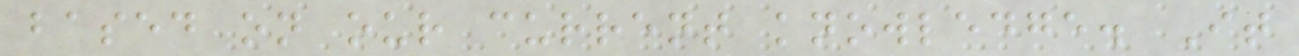based on our current knowledge. It
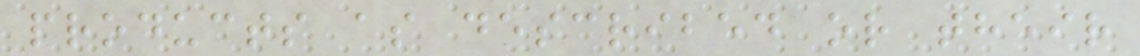products as described or their
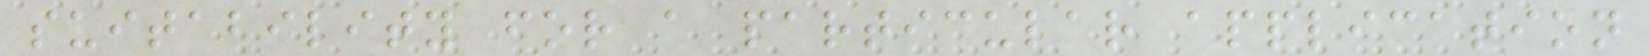suitability for a particular application
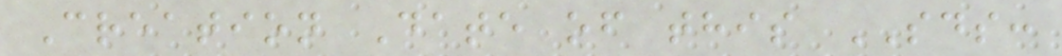Creation Date of this SDS:
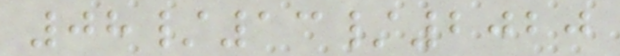08/13/2020
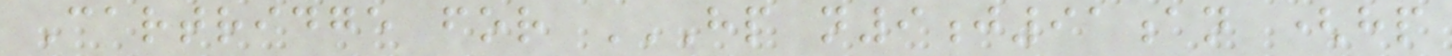Cartridge for HP N9J91AN (HP
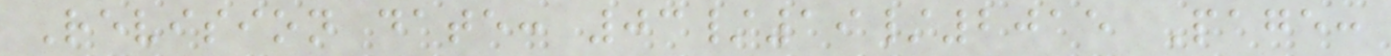Revision date: 03/19/2015 Page:
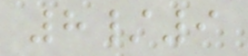8/9
